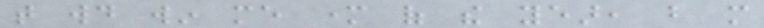that would win me mother of the year, but more
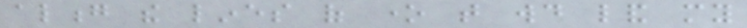along the lines of one that would land my
